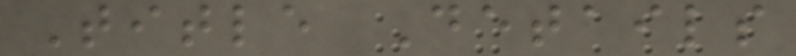Title Details
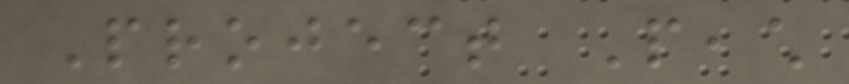Project Peach
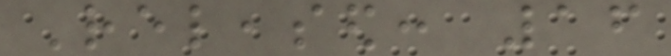Released: 16
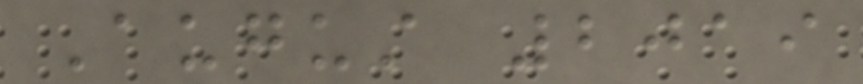August 2019
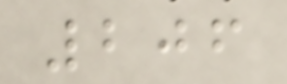206
